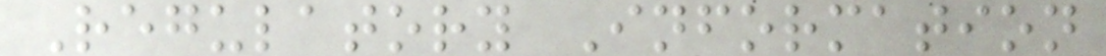Regulatory Information
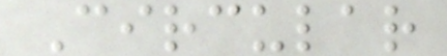Circular
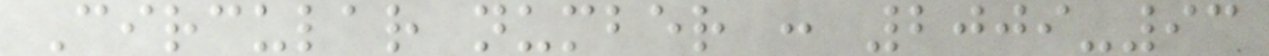Circular number : 2009-93
